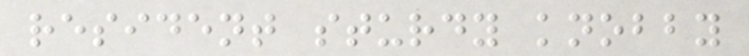resident sturdy knobby
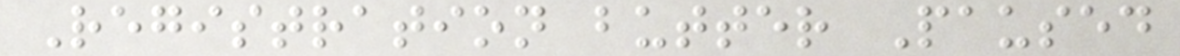Registration butter Paused
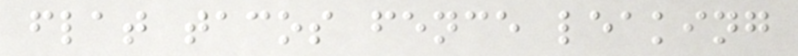flat tacos fence leaking
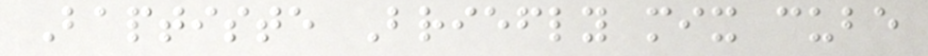Baptiste Briefly mix cube
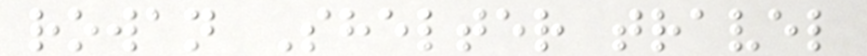rowan Shelter travel
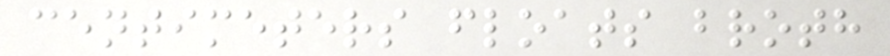centimeters floats broth
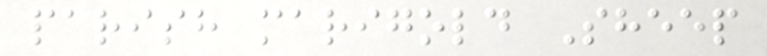parish marigold Sheep
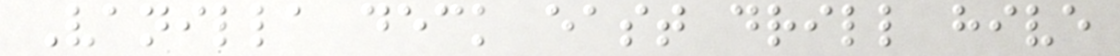Vanilla deck east drill hive
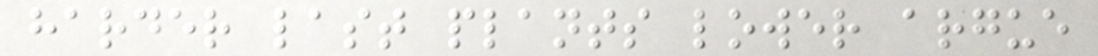harder last plants lower argue
